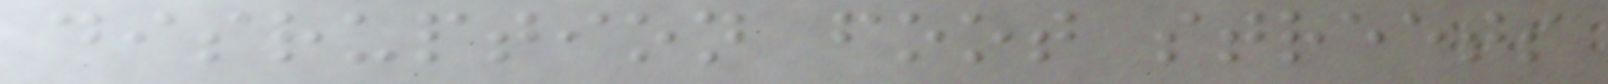disruption foot streets
